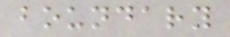boundary
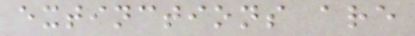extinctions are
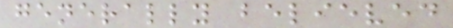generally believed
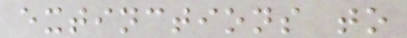extinctions to
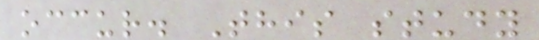occur. This study
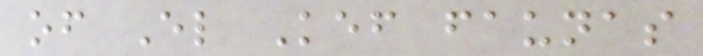of El Kef faunas
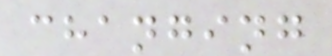changing
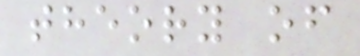theory of
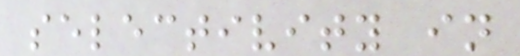selectivity in
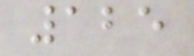125
